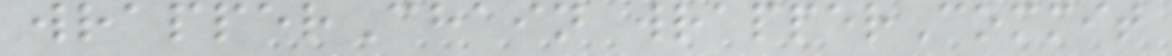wrapperChain wrapperCommit
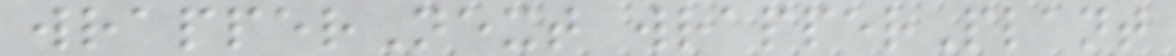wrapperNext wrapperPlant
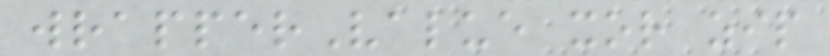wrapperValue xor zip
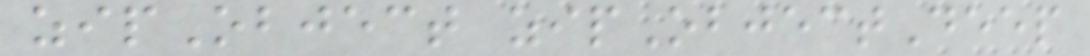zipObject zipObjectDeep
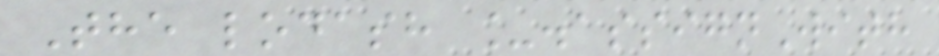The lodash _.assignWith
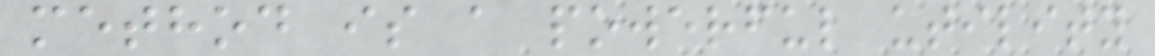method is a powerful utility
